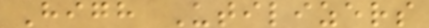High Utilizers
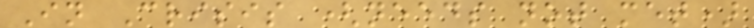In Crisis (needs not met)
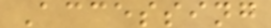Accessing
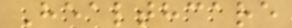Healthcare
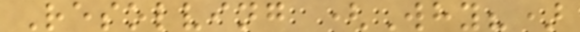Resolving (Why?)
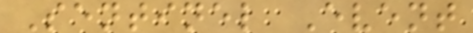Sentinel Event
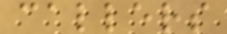callers
